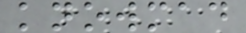knowmad
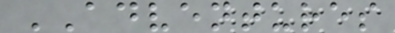ADVENTURES
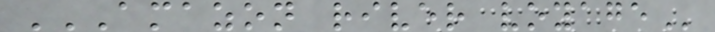AMAZON RIVER VOYAGE
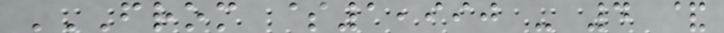FROM $1,990 - 4 &
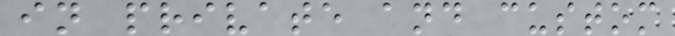in private and custom
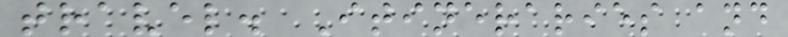travel. Itineraries and
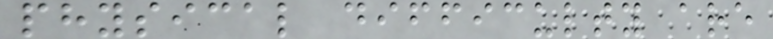physical difficulty are
